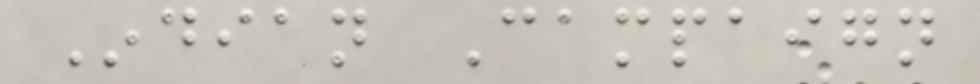Indian Campaign
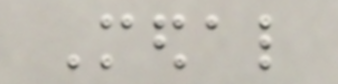Medal
